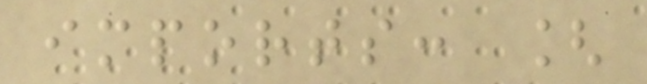imports: [
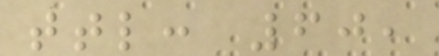ttl: 60,
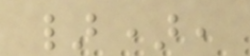}),
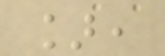],
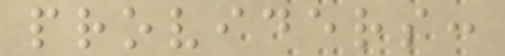providers:
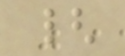{
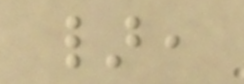},
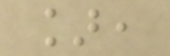],
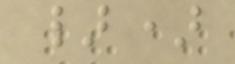})
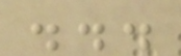...
